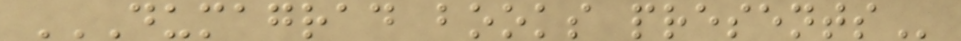DUMAGRAD BOOKS PRESENTS
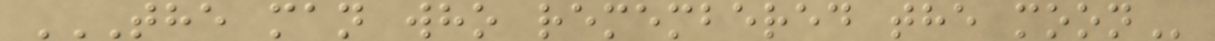THE MAN WHO REMEMBERED THE MOON
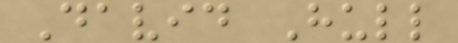David Hull
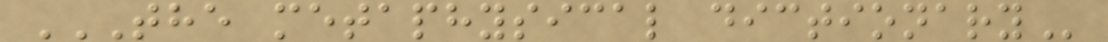THE METAPHYSICAL DICTIONARY
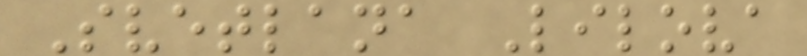Svetlana Lilova
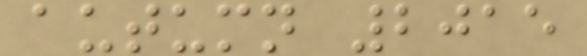autumn 2015
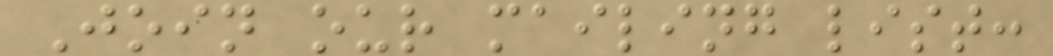Join our mailing list:
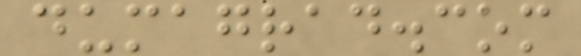dumagrad.com
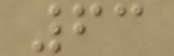63
